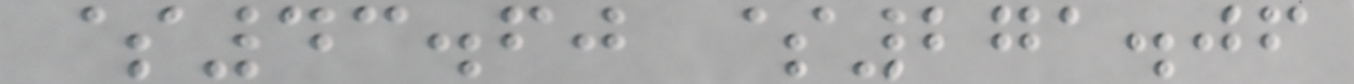$43.60 $271.06
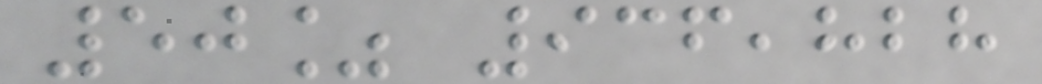50% 936,828
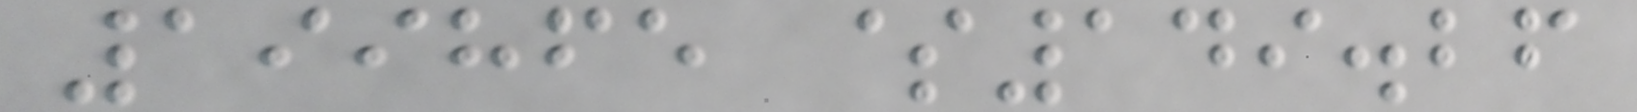199865 $149.26
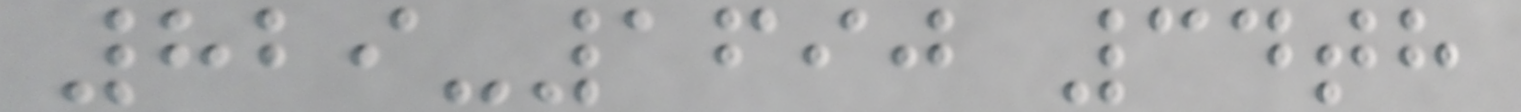829-1690 34th
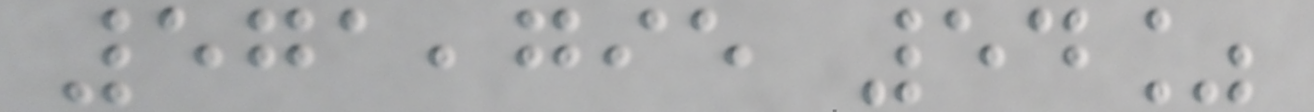571,795 54%
